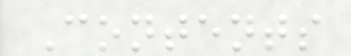Contents
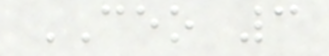CEO 3
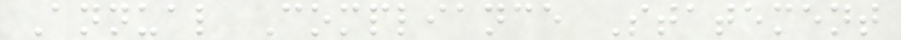Annual Compliance Statement
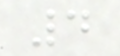4
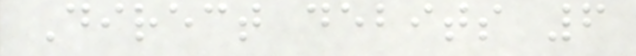Direct debits 6
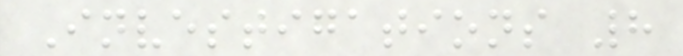Investigations 8
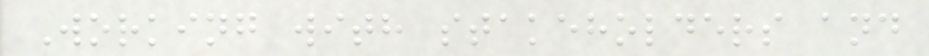Working with stakeholders and
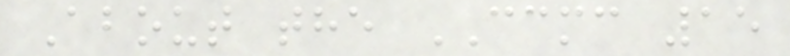About the CCMC 15
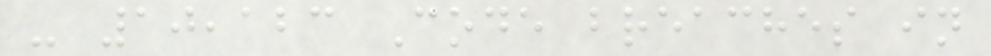- 10,123 Code breaches in
